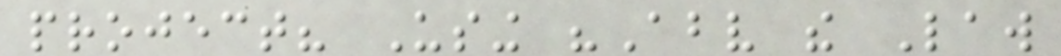project? Using "Above the Law
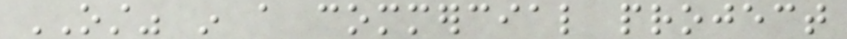OST" in a commercial project
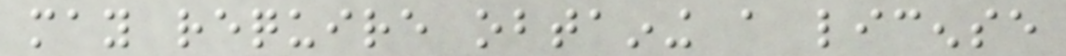may require obtaining a license
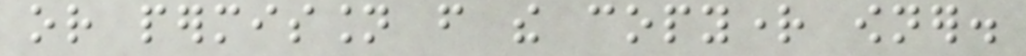or permission from the copyright owner.
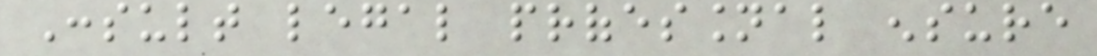Consult legal professional ensure
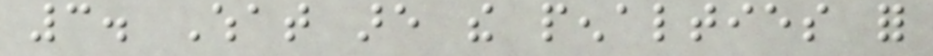3. What are the penalties for
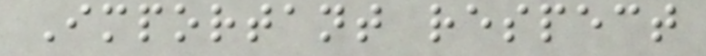Important respect
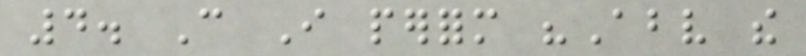4. Can I perform "Above the
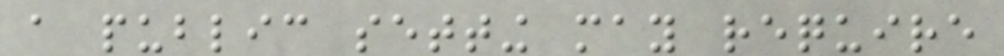a public setting may require
